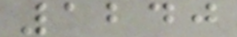1240
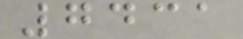7431
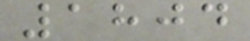1804
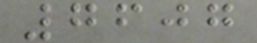7607
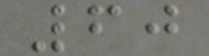60
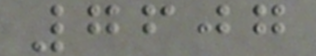7607
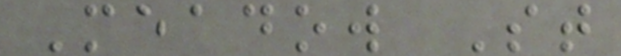Meadow St
